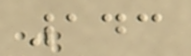143
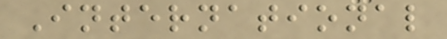International
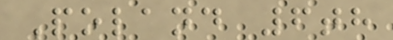Poland 6th
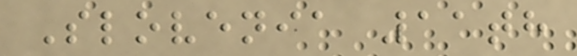Slovenia 11th
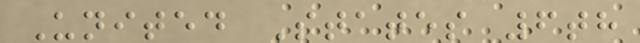United States 6th
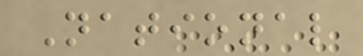National
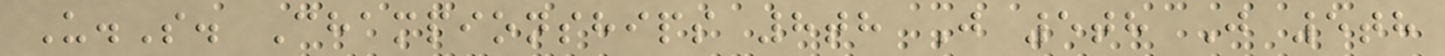U.S. Championships 8th J 5th J 5th
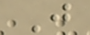J
